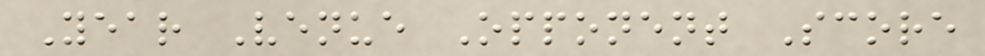Year Venue Opponent Score
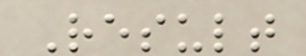Result
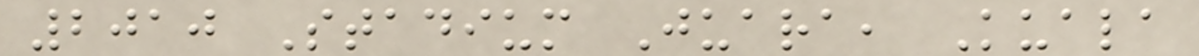2010 Stadium Juara, Kuala
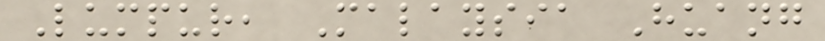Lumpur, Malaysia Huang
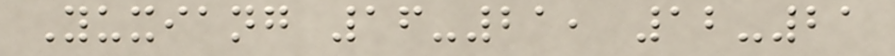Yuxiang 16-21, 12-21
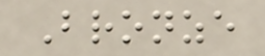Bronze
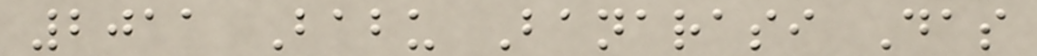2011 Babu Banarasi Das
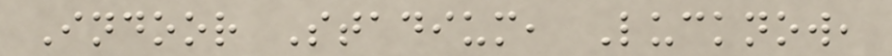Indoor Stadium, Lucknow,
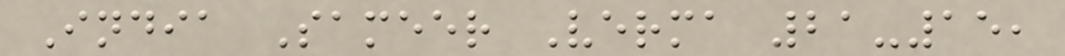India Sameer Verma 21-15,
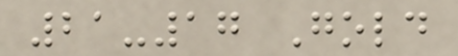21-17 Gold
